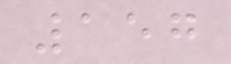157
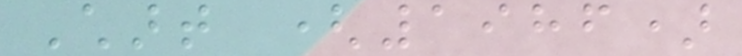Chart (1986)
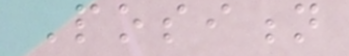Position
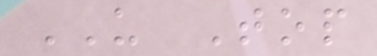US Top
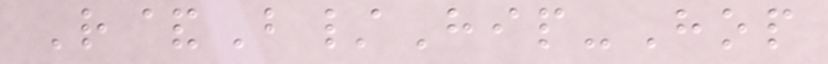R&B/Hip-Hop
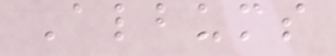Albums
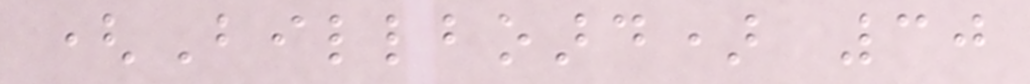(Billboard) 30
